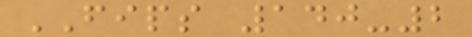FIPS 140-2
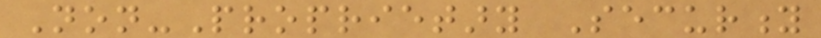Non-Proprietary Security
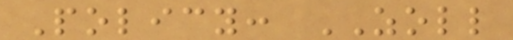Policy: ZOLL
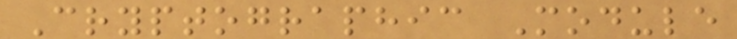Cryptographic Module
